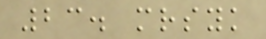23. mrsyk
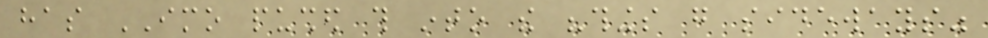has IMO pushed this into the "things go sideways"
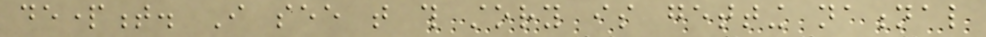department. I see that this story is getting national
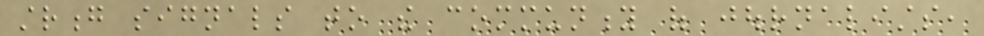strong signals to the community of journalists,
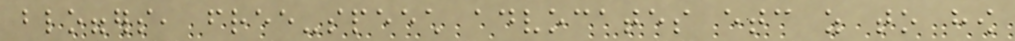bloggers, free-speech advocates etc as to how
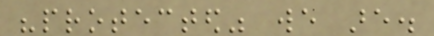"protected" we are.
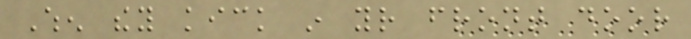When they kick in your front door
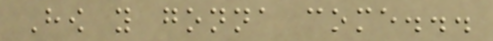How you gonna come...
